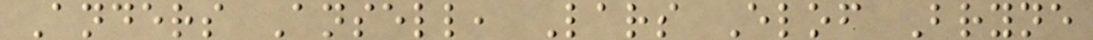Anders Ansell, Lars Elof Bryne
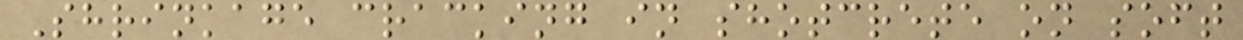Shrinkage cracking in shotcrete on soft
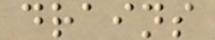drains
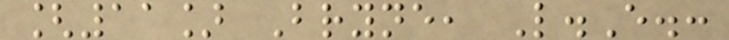[11] Bryne, L.E.:
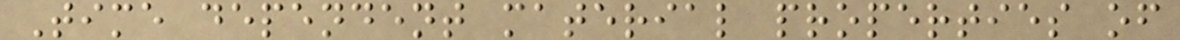Time dependent material properties of
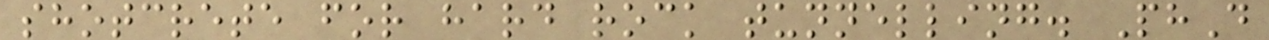shotcrete for hard rock tunnelling. PhD
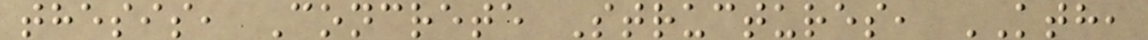thesis, Concrete Structures, KTH,
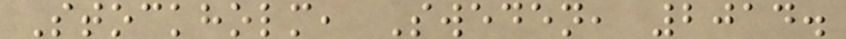Stockholm, Sweden, 2014.
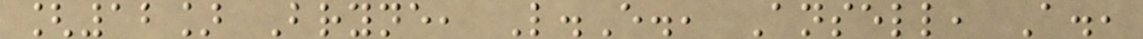[12] Bryne, L.E., Ansell, A.,
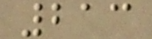213
